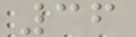36
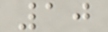10
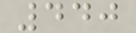440
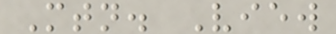Mtn. View
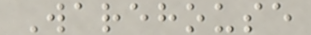Warehouse
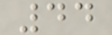44
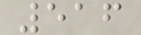516
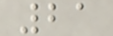21
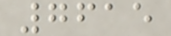7615
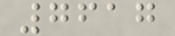7617
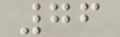76
